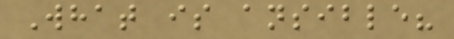What is ansible?
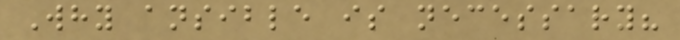Why ansible is necessary?
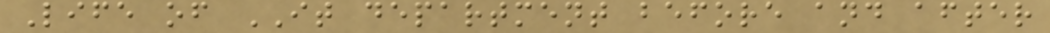Life of IT department before and after
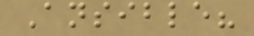Ansible?
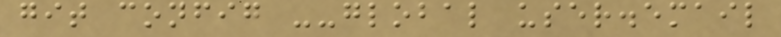git config --global user.email
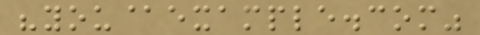"you@example.com"
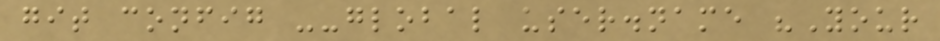git config --global user.name "Your
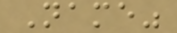Name"
